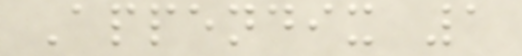Appendix 1
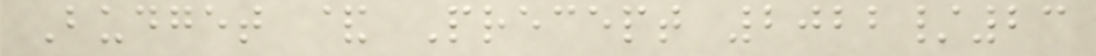Budget & Precept 2022/23
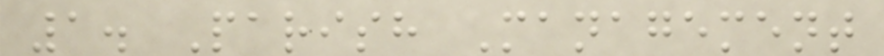1. Parish Management
